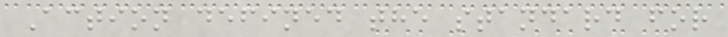Action defined the standard for
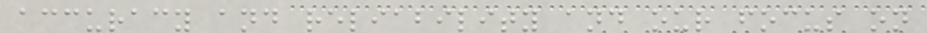accuracy and reliability and our focus on
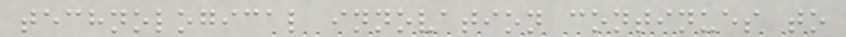technological innovation continues to
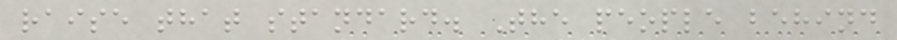raise that standard. The people behind
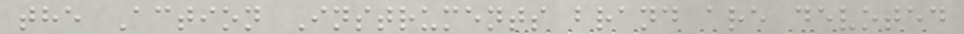the Action Instruments brand are devoted
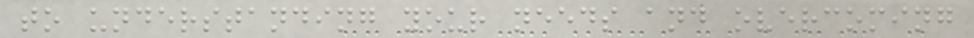to understanding your needs and overcoming
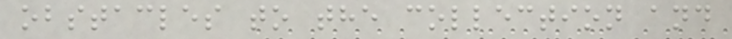obstacles to the collection and
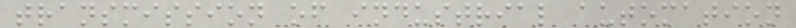transmission of industrial automation
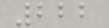222
